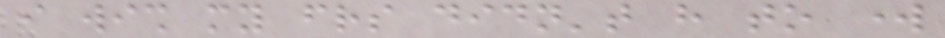i wish my friends didn't have to work
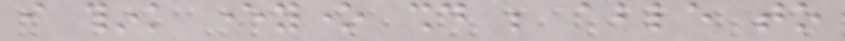i think everyone should be able to
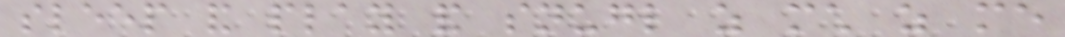sleep and play and snugl as much as me
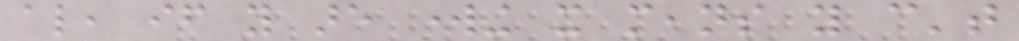also, if you are working it means you can't
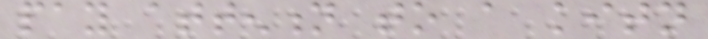pay attention to a kitn
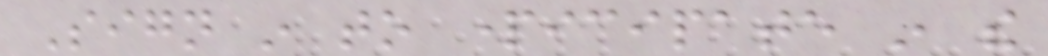Sign in to participate in the
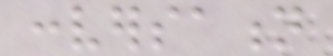conversation
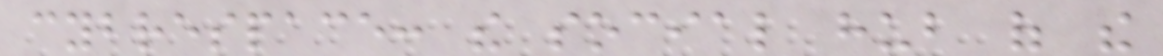cybrespace: the social hub of the
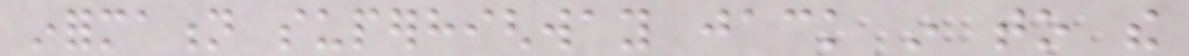information superhighway jack in to the
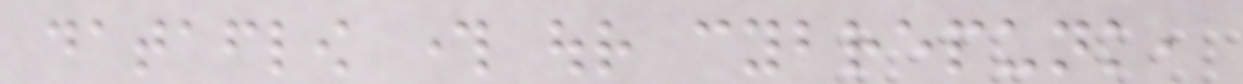dataflow through our cybrepunk,
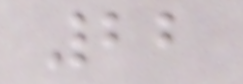22
